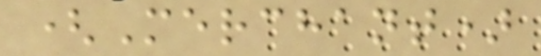(Merchant)
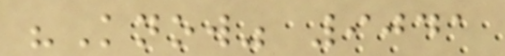"Know" 9041
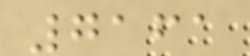7161
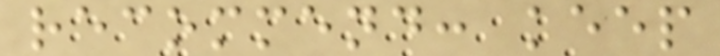recommend: keep
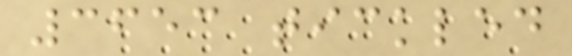3653 tickled
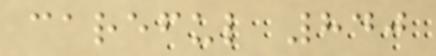careful 840
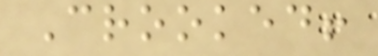Crooked!
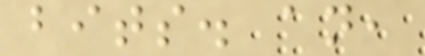bits. an,
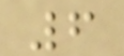6
